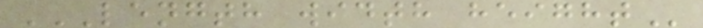LENGTH WIDTH HEIGHT
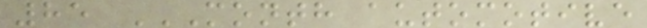85 MONTH AUTOMOTIVE
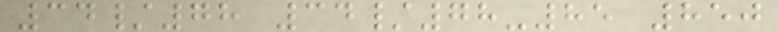34/78 34/78-85 850
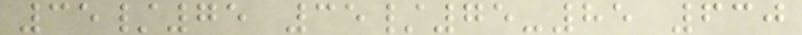35/75 35/75-85 630
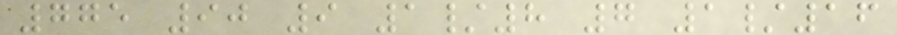775 90 9 1/8 7 1/16
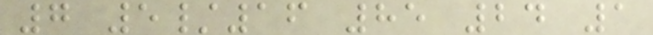7 5/16 85 24 1
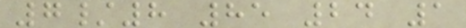7/8 85 24 1
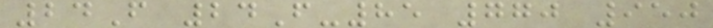24F 24F-85 770 950
